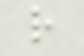r
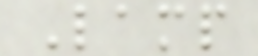Lamp
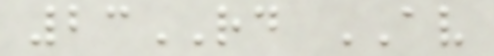23RD AV
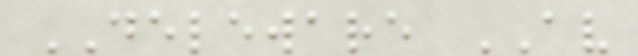DELEWARE AV
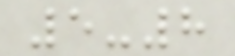5-8
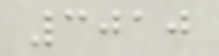3010
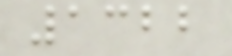1322
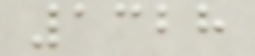1328
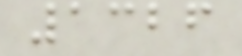1326
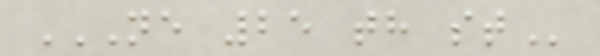NE 25 TH ST
